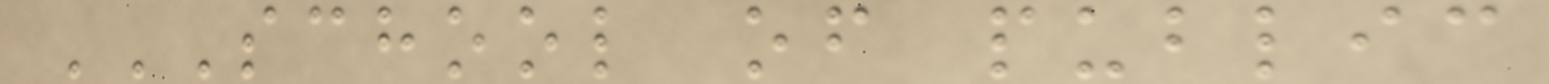SCHOOL OF PUBLIC
